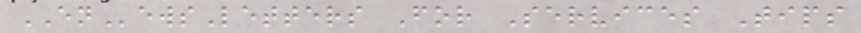ENewsLetters For Services Tips
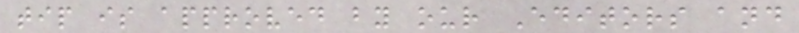tip is approved by our Editors and
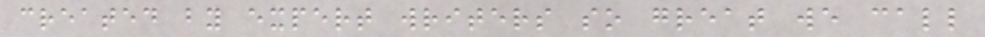created by expert writers so great we call
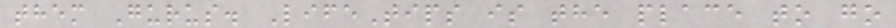them Gurus. LifeTips is the place to go
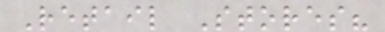Retail Stores?
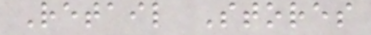Retail Stores
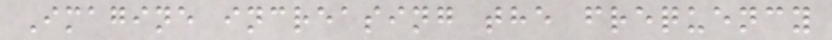Imagine increasing the frequency
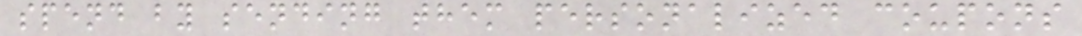spend by sending them personalized coupons
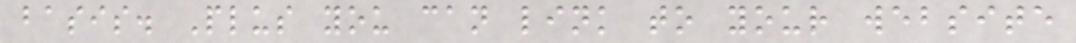basis. Plus you can link to your website
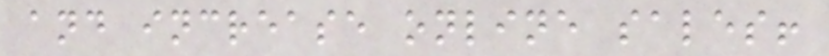and increase online sales!
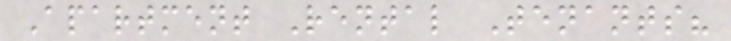Apartment Rental Tenants?
